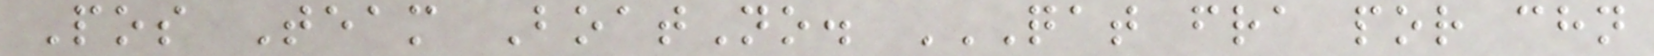Pos Team BoatNo. QAT FRA POR CHN
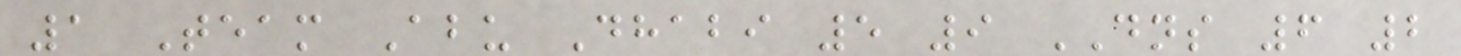1 Team Abu Dhabi 5 9 DNS 6 2
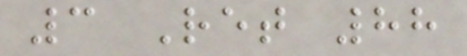3 Ret 88
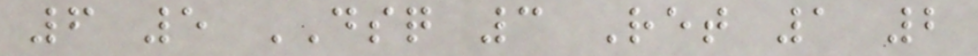6 5 DSQ 3 Ret 1 2
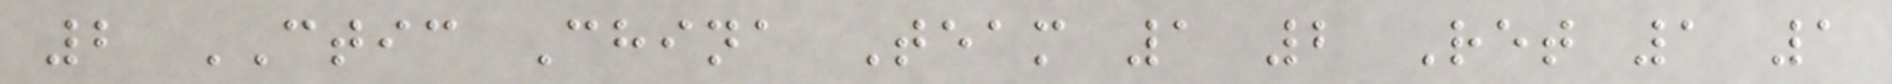2 CTIC China Team 1 2 Ret 1 1
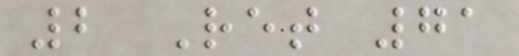2 Ret 71
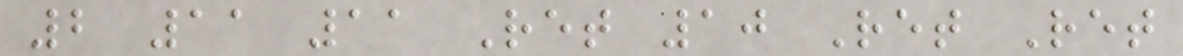2 11 11 Ret 10 Ret Ret
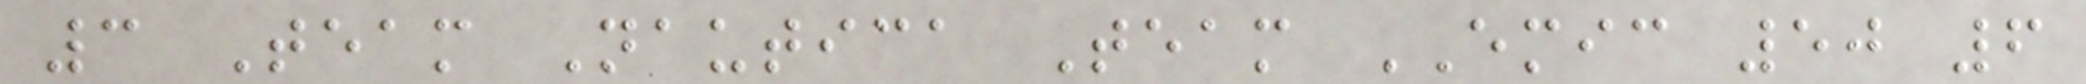3 Team Nautica Team EMIC 50 6
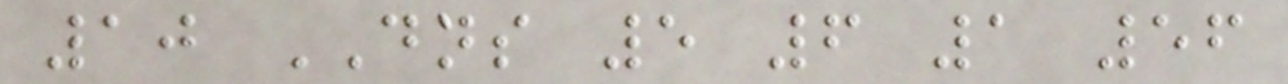10 DNS 5 6 1 56
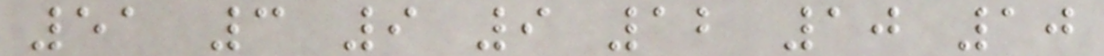51 3 9 9 12 10 10
